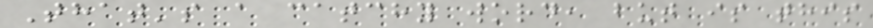That's a catchy word, but is this
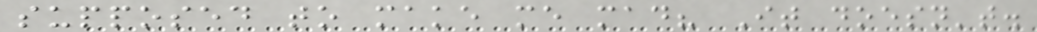supposed to make me mad? It doesn't.
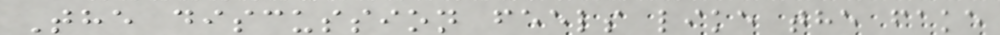The discussion feels like the fake
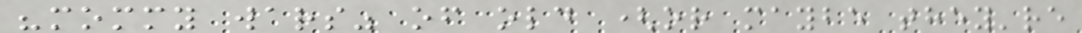"mommy wars" of old (or maybe they're
